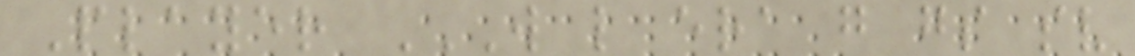Player W L ERA G GS SV
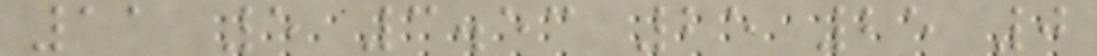11 5 3.53 25 25 0
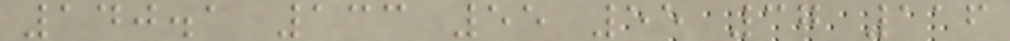140.1 133 55 55 37 116
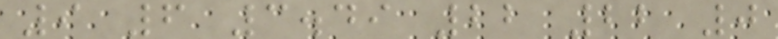9 6 3.49 22 22 0
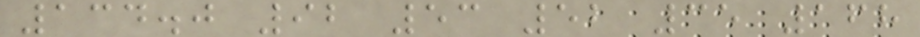134.0 92 53 52 35 168
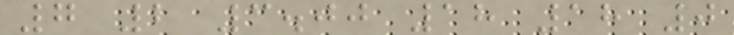7 2 3.00 18 18 0
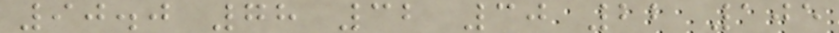90.0 78 32 30 22 105
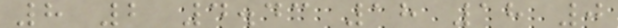8 2 4.43 18 18 0
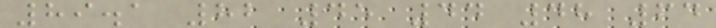89.1 82 45 44 48 64
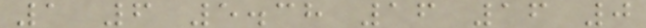1 6 5.38 16 16 0
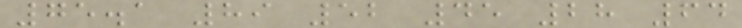75.1 89 52 45 28 64
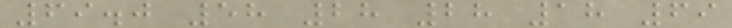69.0 58 28 28 18 69
